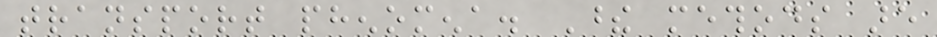transport phenomena. These methods are
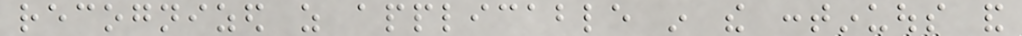recognized as applicable in the continuous and
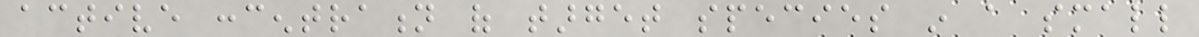active concentration of target species in a small
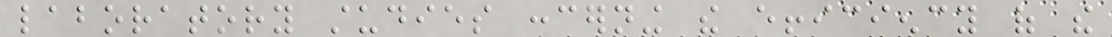laboratory studies concerning the efficiency of the
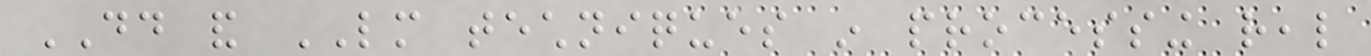DD and LM techniques in processing real
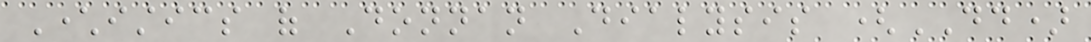Characteristics of Donnan Dialysis (DD)
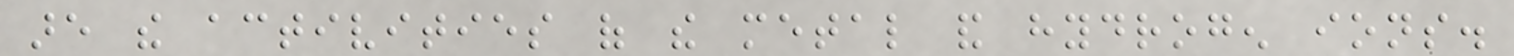are the activities of the metal and hydrogen ions.
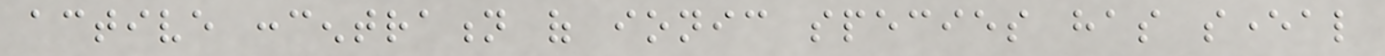active concentration of ionic species has several
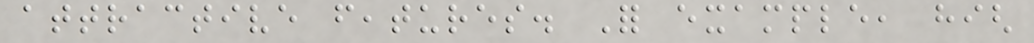attractive features. For example, high
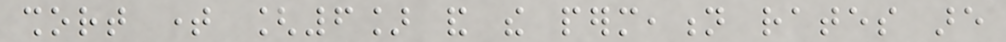short time [6] and the permeation rates are
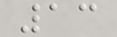13
